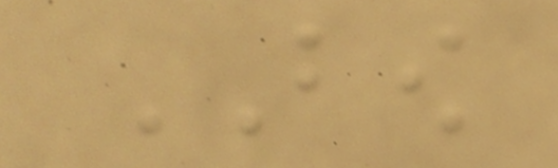BOW
